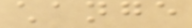change
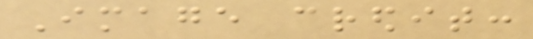Image credit:
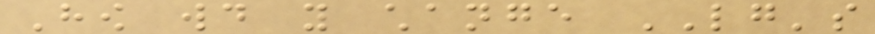How would you change LG's
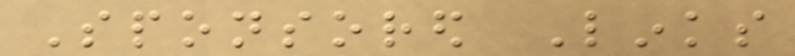Sponsored Links
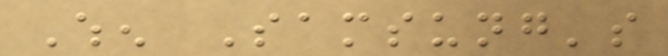When Samsung's
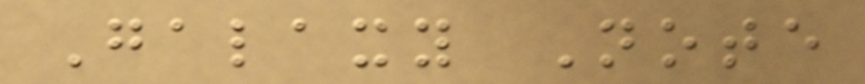Galaxy Note
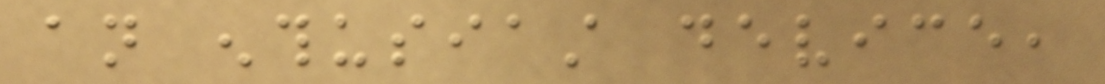an enthusiast device,
